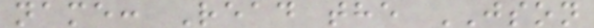name: Read the JSON
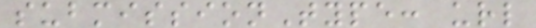submissionType: url
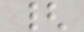{
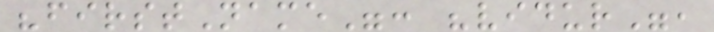"firstName": "vidur",
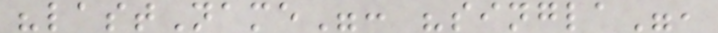"lastName": "singla",
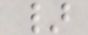}
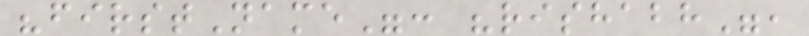"firstName": "rishabh",
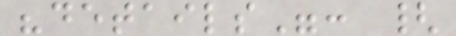"details": {
